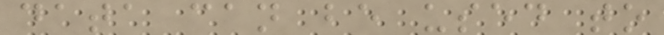data can be used to
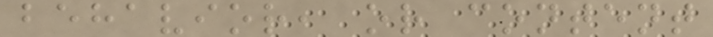behavior, or content
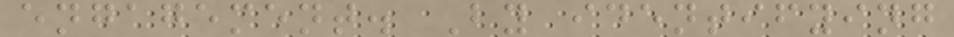engagement. By identifying
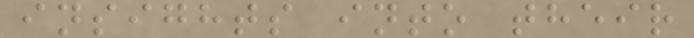insights into their
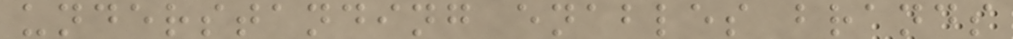understanding enables brands
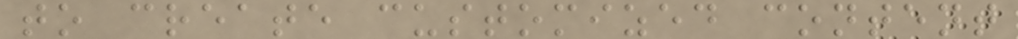to create customized content
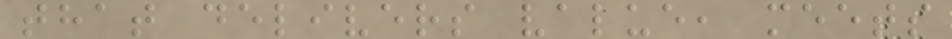that delivers value, meets
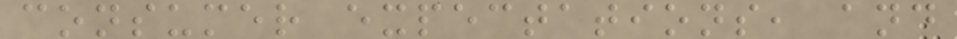consumer expectations, and
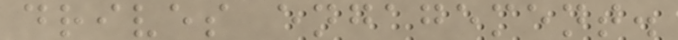drives engagement.
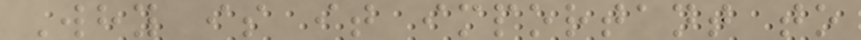Why is it important to
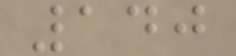140
